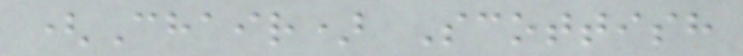(Chair) Scottish
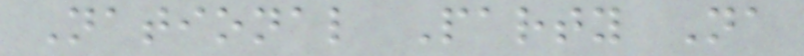National Party Na
